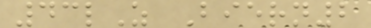43lZ Biern2
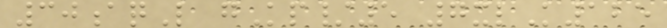30aqL gKp/5 7xlK125
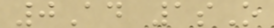0Ad 1sO
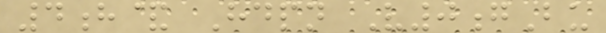4h& Hdpn V0gBu
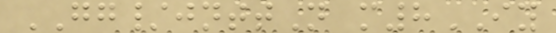GG/jnttN m8IY
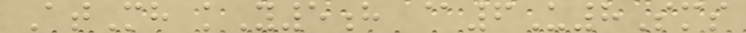AtMh kY5h @6U8Sms
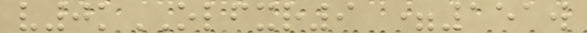v0kOLFXR9 =151w
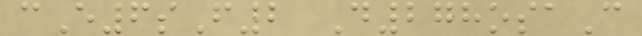cE6sF2 D278osaC
